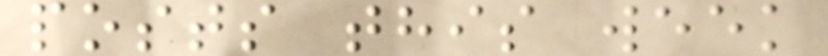posts this week
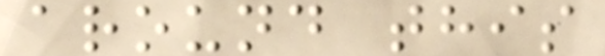around this
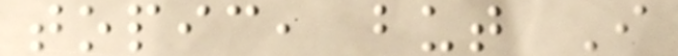topic, but I
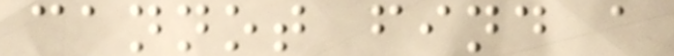cannot find a
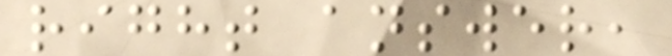right answer,
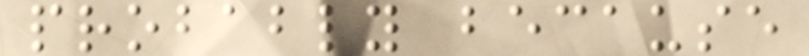probably because
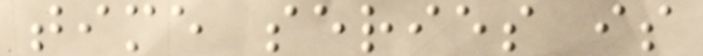time series is
